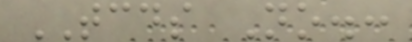TCDS No.:
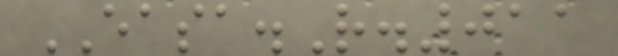EASA.R.011
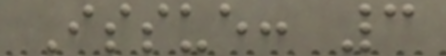Issue: 3
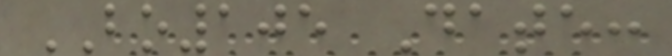BO105 Date:
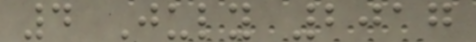4 July 2017
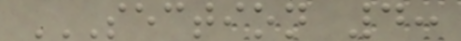SECTION 4:
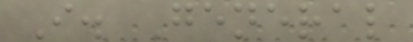I. General
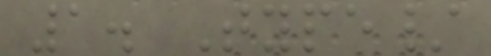1. Type/
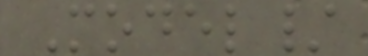Model/
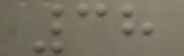38
